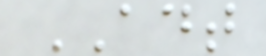ADT
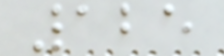125
